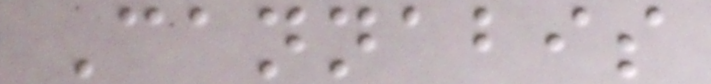Cannabis
